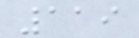119
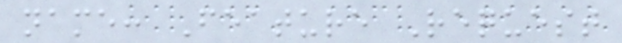name: Feature Request
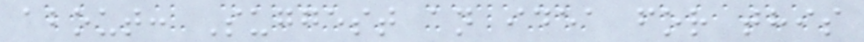about: Suggest an idea for this
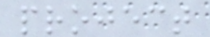project
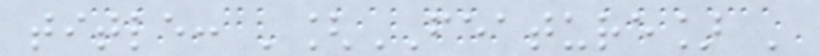title: '[FEATURE] '
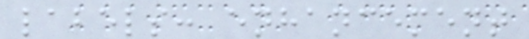labels: enhancement
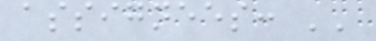assignees: ''
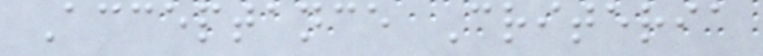Acceptance Criteria
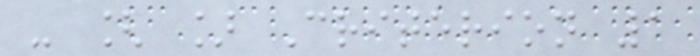- [ ] Criterion 1
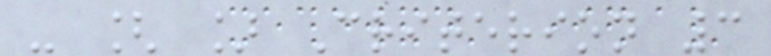- [ ] Criterion 3
